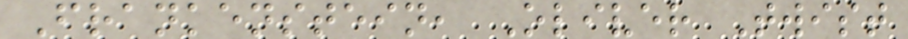Frankenstein, Oliver Twist
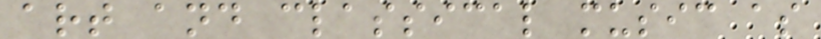art and classical music as
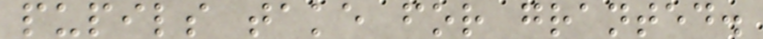pupils take for granted.
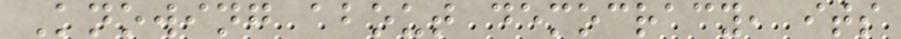Knowing about democracy, its
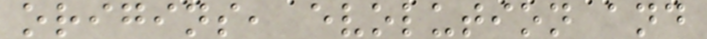origins, evolution and
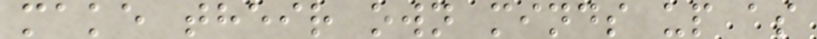make their own minds up as
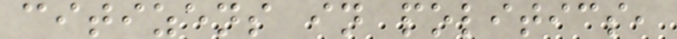citizens in politics,
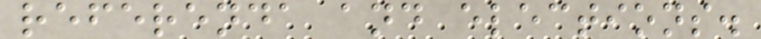referenda and elections.
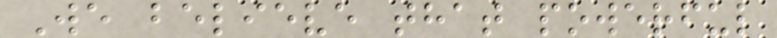We believe that powerful
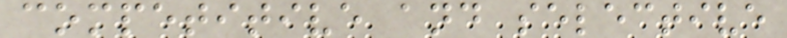competitive and selective
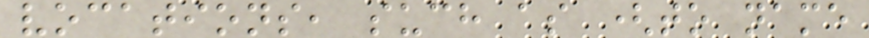vocations, such as (to name
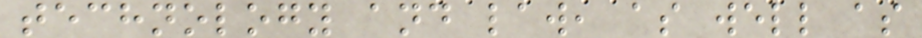technology and law, as well as
